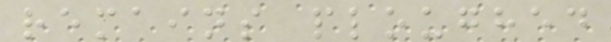remains ploughed
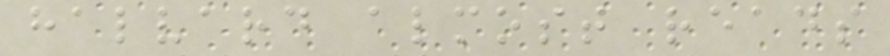halvard almost reads
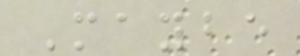Maybe
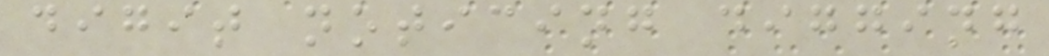digit noticing digging
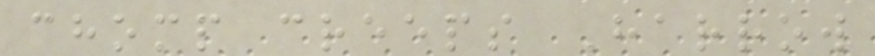chomp creeps Harrow
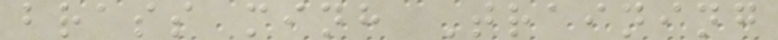brass minh Training
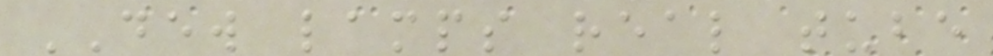DEW lamps real tube
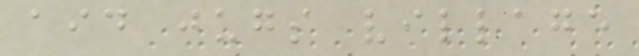aid jugs village
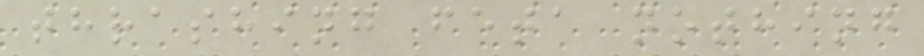thrashing feta nothing
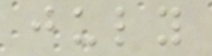july
